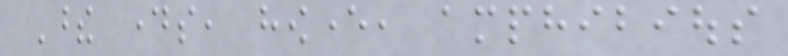These days, however, amphibious
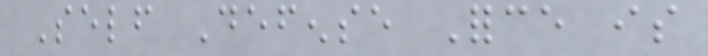Self Defense Force is
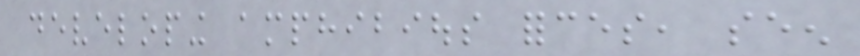developing amphibious forces, seen
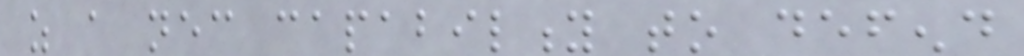as a necessary capability to defend
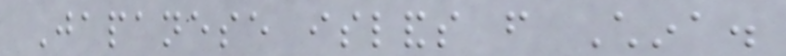Japanese islands from China.
